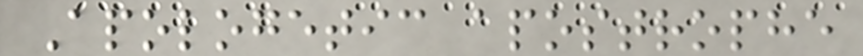Apologetic apostrophe
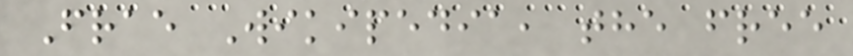Frae Wikipedia, the free
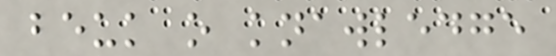beuk o knawledge
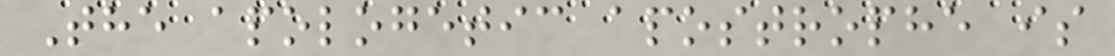The apologetic apostrophe is
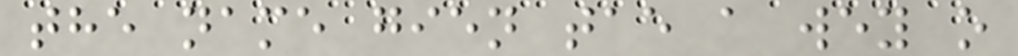the name gien tae a wey o
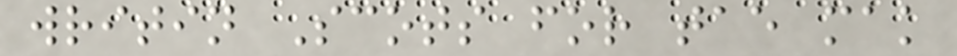writin Scots for tae mak
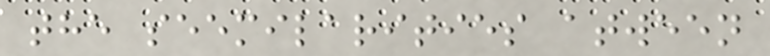the seemilarities atween
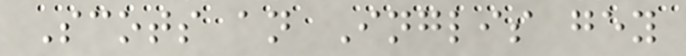Scots an Inglis gey
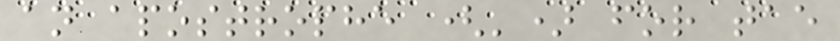an apostrophe (') for tae
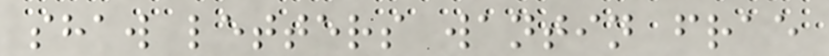shaw letters wantin frae
